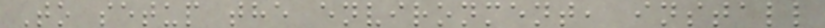To setup the environment, install
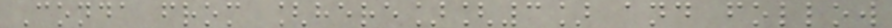Conda from [here][3] and follow
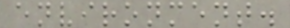environment.
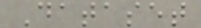Dataset
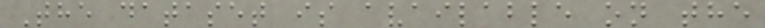The dataset is available on the
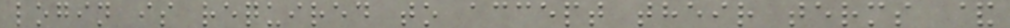login is required to accept their terms &
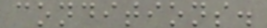conditions.
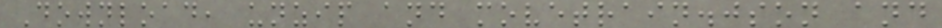Download, unzip and movetrain.json and
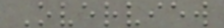Overview
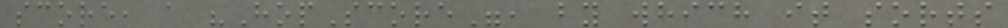score, a "HopScore", by which it sorts
